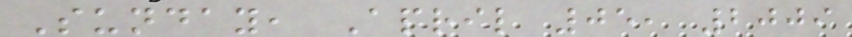Sunday, April 05, 2009
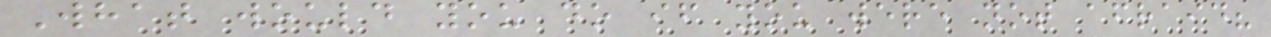What would you do if you were not afraid?
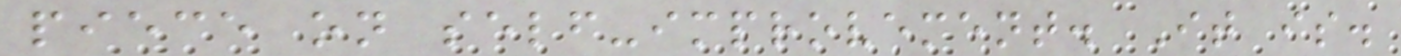piece on self-improvement. It is.
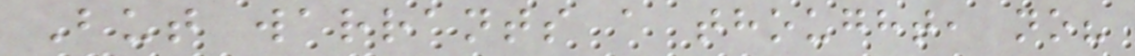But warrants a thought, no?
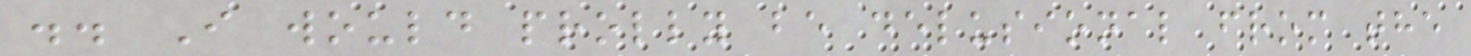.. I would prolly be delusional from the
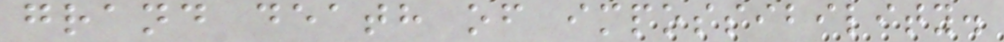grand death of impossibility.
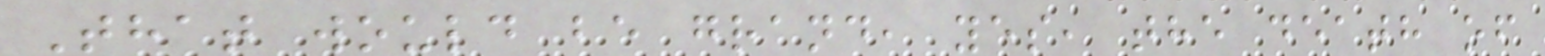That would be grand, yes, the death of
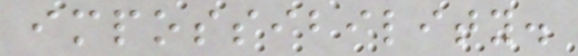impossibility.
